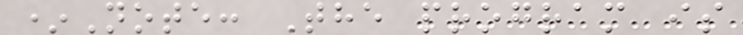*Note: The program is
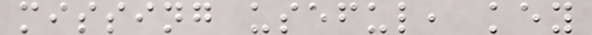missing useful, key
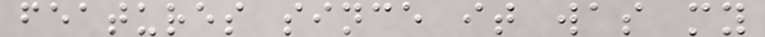features since it was my
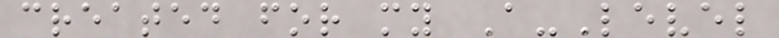created for my A-Level
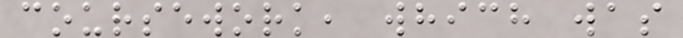coursework, which was
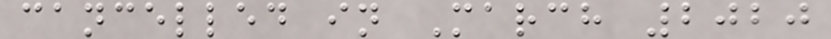cancelled in March 2020
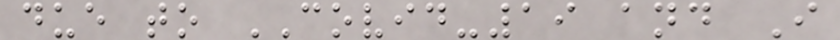due to COVID-19 and I
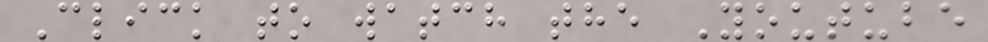Click to watch the Youtube
